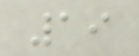19
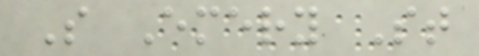S Emery St
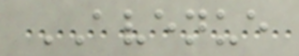AVENUE
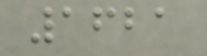1621
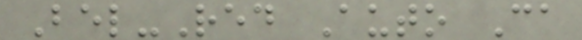Bel-Red Auto Ca
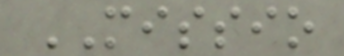MISSIO
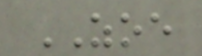ZOE
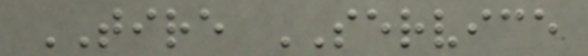TIRE SERVICE
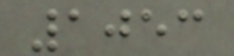1053
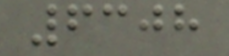6308
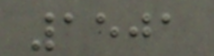1501
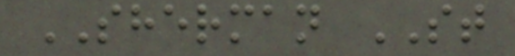SHERMAN ST
